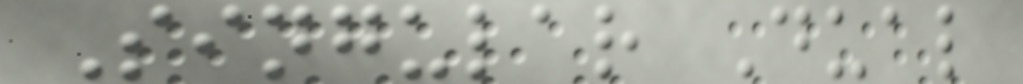Singular Dual
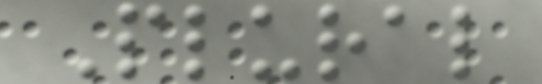Plural
